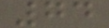74
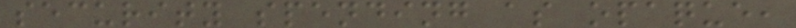security spending as opaque,
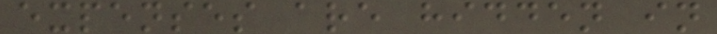expenses are hidden in
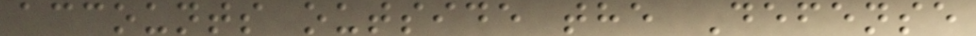accounts outside the Defense
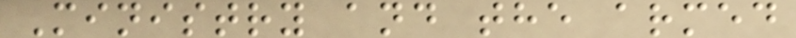Ministry and the armed
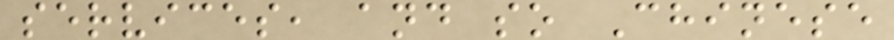services, and so Chinese
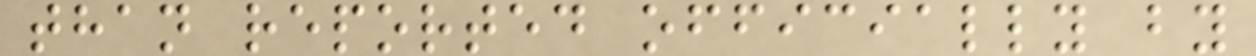than reported officially by
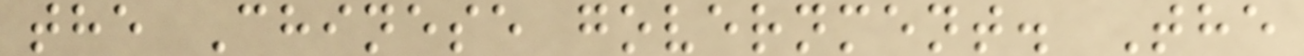the Chinese government. The
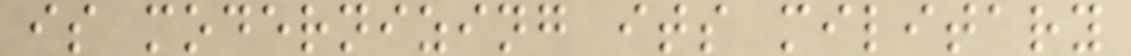is modernizing its military
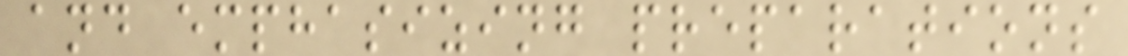and emphasizing preparations
